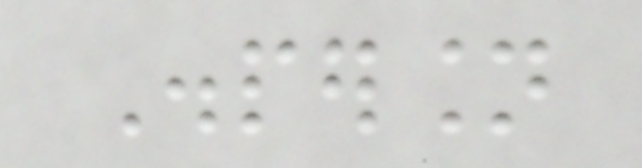Dispersion
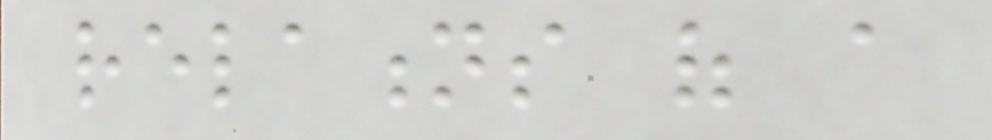relations of a
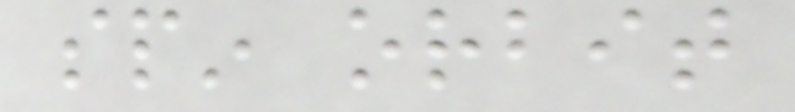spin orbit
